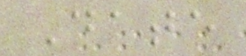Date
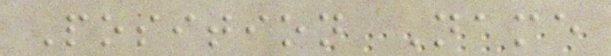Position Name
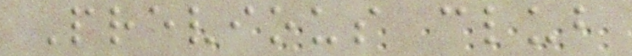Previous club
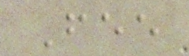Fee
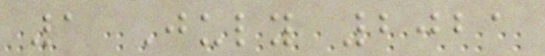1 July 2021
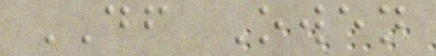DF Owen
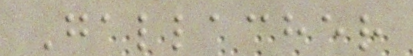Gallacher
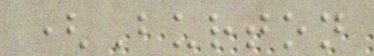(Burton
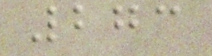273
